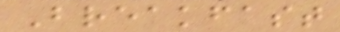Breakfast
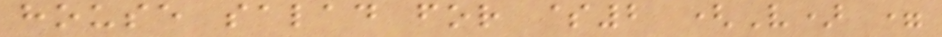house salad for $2 (V) =
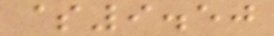$9.50
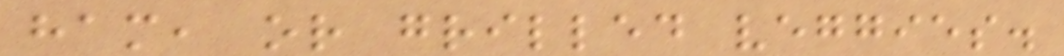ham, or grilled veggies.
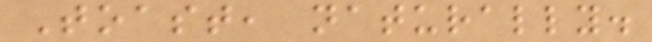Toast, naturally.
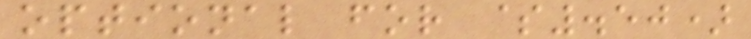optional for $.50)
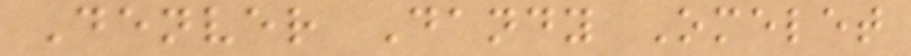Denver Dandy Omelet
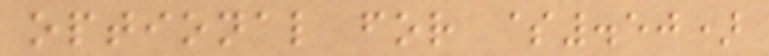optional for $.50)
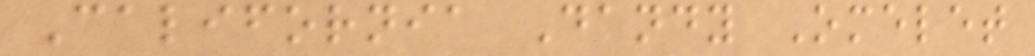California Dandy Omelet
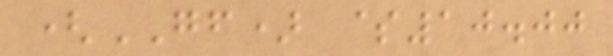(GF) $10.00
